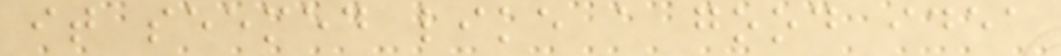it seemed like a good idea
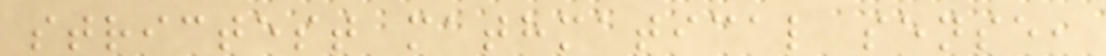strictest mathmatical sense,
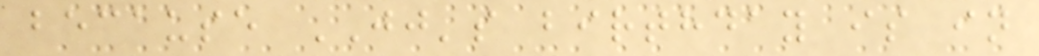because JJ's birthday is in
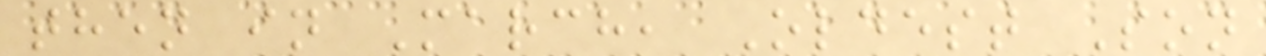then in March, Oldest Son
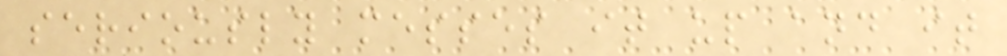seriously messes it up and it
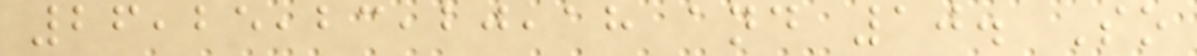26,25,23,20,18 and 10. So
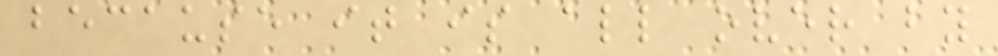because it is all over by
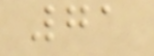71
